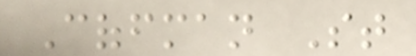Coffman St
